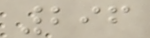296
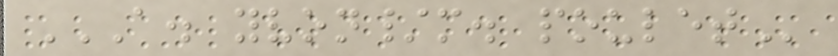A. YVON/M. POULET
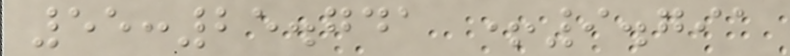55:25.741 +9.791
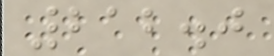212.0
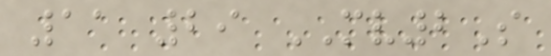11 29 MV2S
